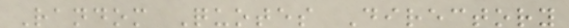Random Quotes Directory
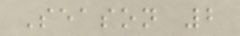Season 2
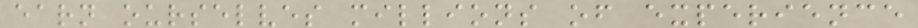earn ourselves millions of experience
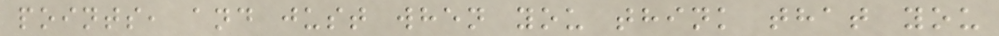points, and just when you think that you
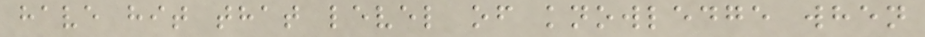have hit that level of knowledge when
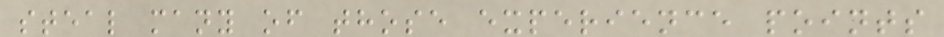steal many of those experience points
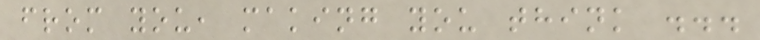from you, making you think ...
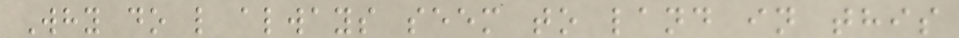Why do l always seem to land in this
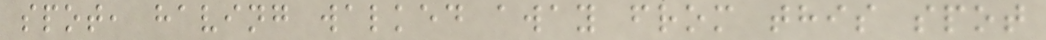spot, having walked away from this spot
